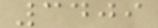3409
